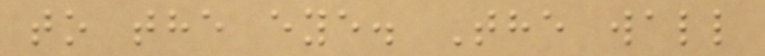to the eye. The wall
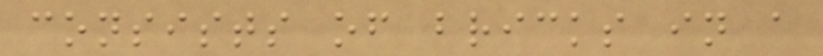consists of bricks in a
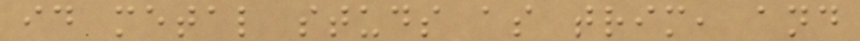id metal studs as trim, and
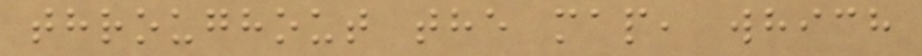throughout the map, which
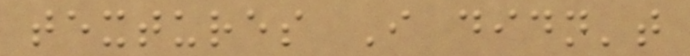textures I didn't
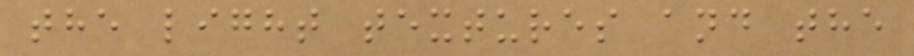the light textures and the
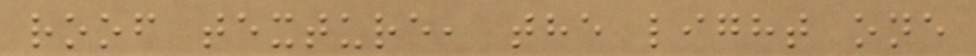roof texture, the light one
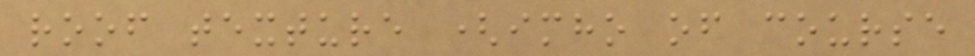roof texture (imho of course
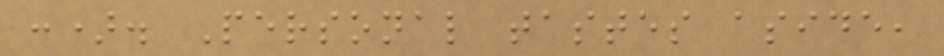:). Personal tastes aside,
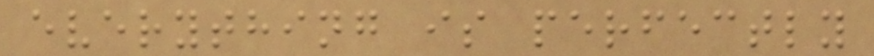everything is perfectly
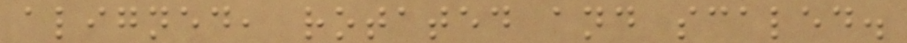aligned, rotated and scaled.
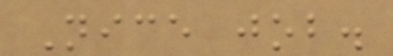Nice job.
